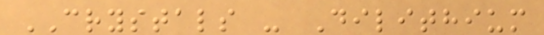CRYSTALS - Dilithium
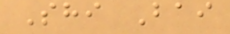Shi Bai
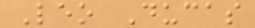Leo Ducas
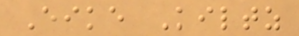Eike Kiltz
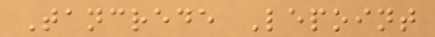Tancrede Lepoint
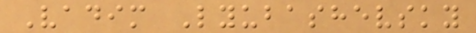Vadim Lyubashevsky
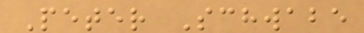Peter Schwabe
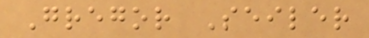Gregor Seiler
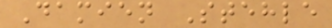Damien Stehle
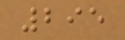295
